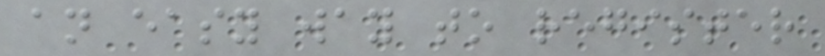an easy way to register
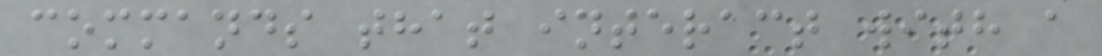commands that interact with a
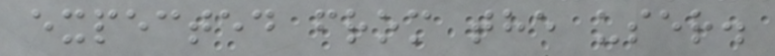expected from the user.
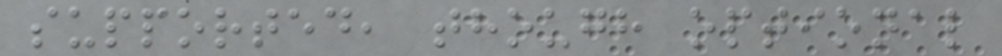supported, though optional
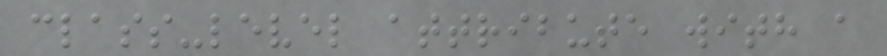class-level attribute with a
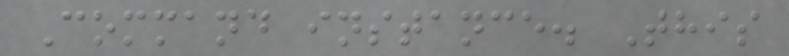Command instance. This
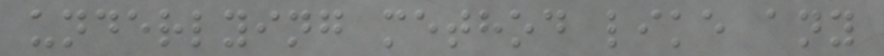underlying method like any
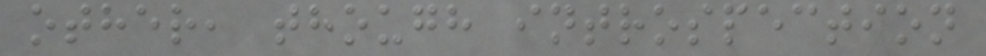other, though introspection
